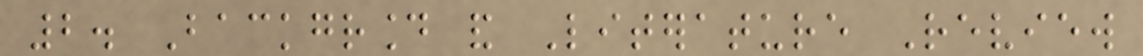2. Background and Literature Review
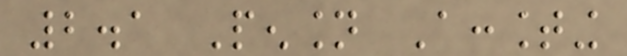2.1 Pension Accounting
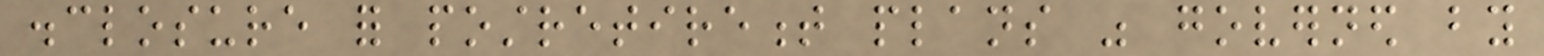disclosure for postretirement plans was governed by
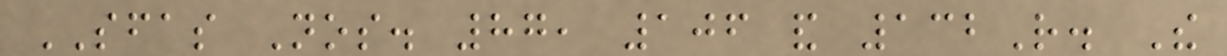SFAS Nos. 87, 106 and 132R. The
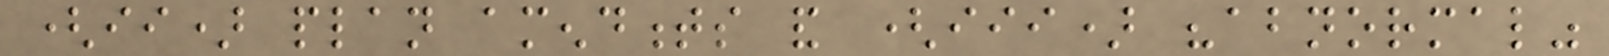(ii) plan amendments and (iii) "abnormal"
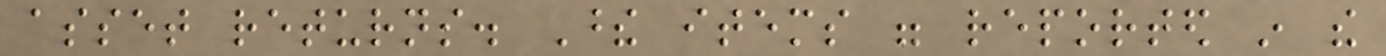asset returns. These items were reported in the
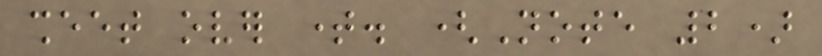sheet over time. (Note 2)
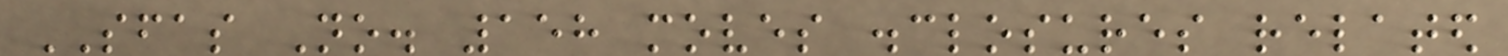SFAS No. 158 moves disclosures related
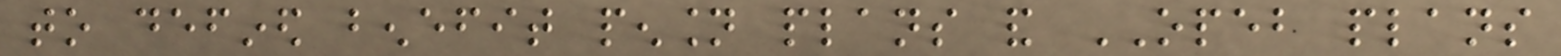to defined benefit pension plans and OPEB plans
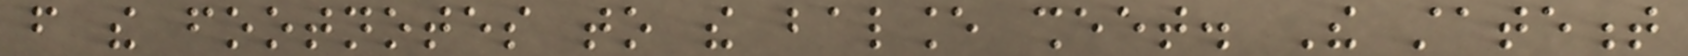from the footnotes to the balance sheet. The statement
